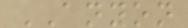ANYON
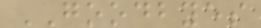GOODBYES
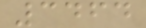3464
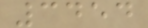3454
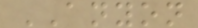ANYON
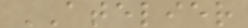ATELIER
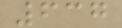637
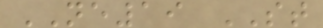NE19 ST
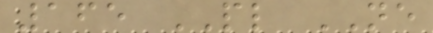165 PL NE
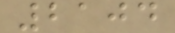2104
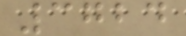3724
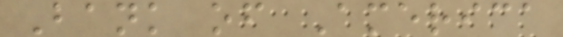Bank of America
